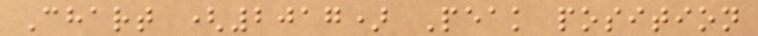Chart (2017) Peak position
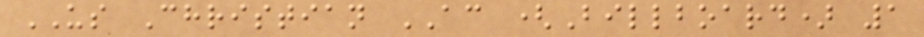US Christian AC (Billboard) 1
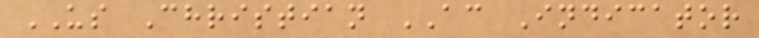US Christian AC Indicator
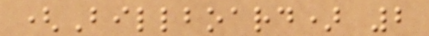(Billboard) 2
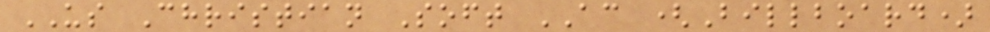US Christian Soft AC (Billboard)
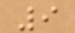9
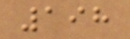198
